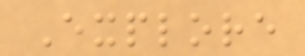Explore
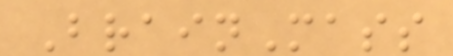BrainMass
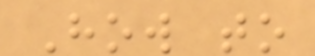How to
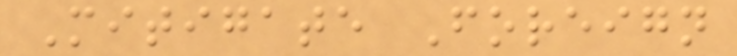Mitigate Foreign
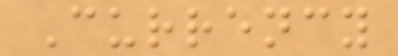Currency
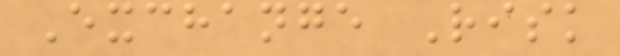Exchange Risk
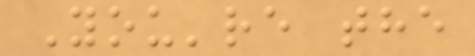You're the
